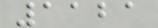1121
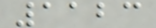1123
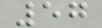57
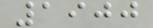1900
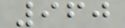960
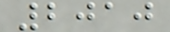2010
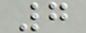7
